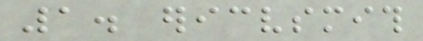1. ericvsmith
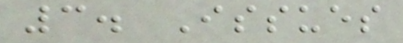3. Issues
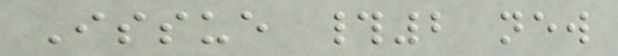Issue #2 new
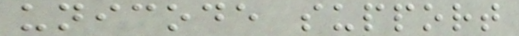unicode support
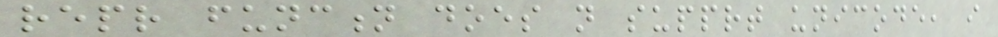repr function does not supprt unicode, i
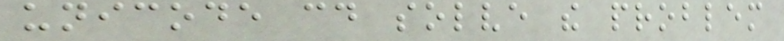unicode could solve the problem
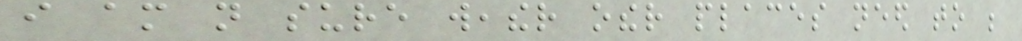i am not sure weather other places need to be
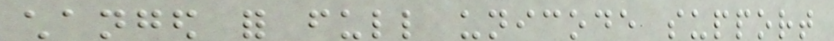changed for full unicode support
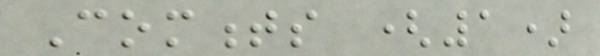Comments (1)
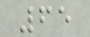65
